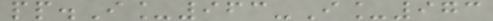pp.I_963-I_973
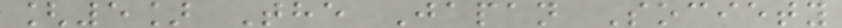[5] The Japan Society
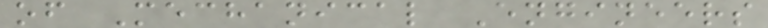of Mechanical Engineers
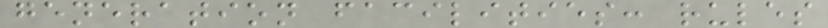generation facilities: rules
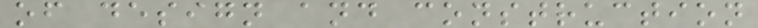of design and construction
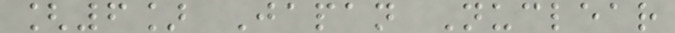[6] Japan Nuclear
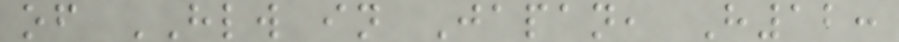of HLW in Japan, H12:
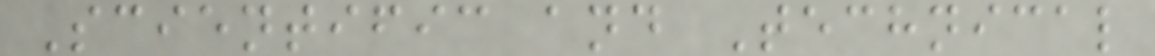Scientific and Technical
